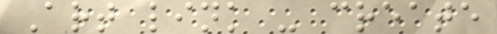Art link - create
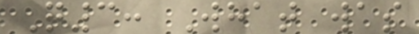Q3: What was
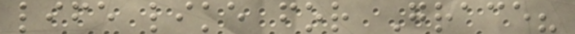life like for Grace?
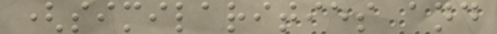(similarities and
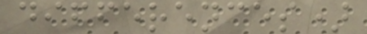differences)
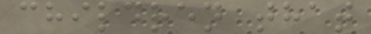children that
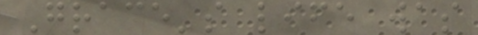Grace's life was
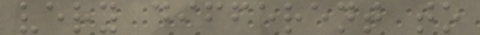very different to
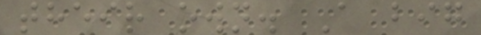their own. A big
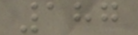187
